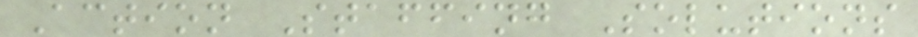Action Staffing Solutions
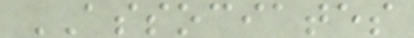ASSOCIATES
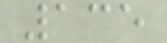135
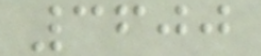3600
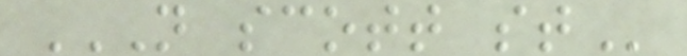N SCOTT ST
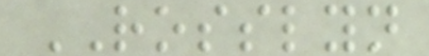ROSSLYN
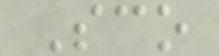Sco
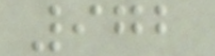972
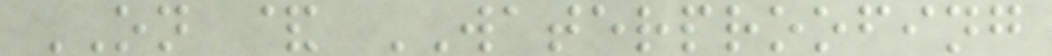ON & WATERPROOFING
